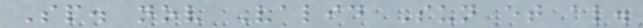Sp. nov Valid Sun et al.
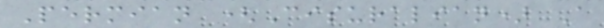Permian (Cisuralian) A
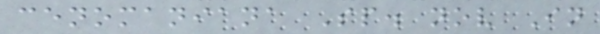cenomaniana Sp. nov In
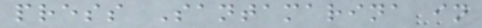press Santamarina in
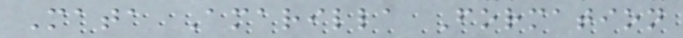Mata Amarilla Formation
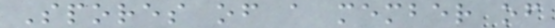Spores of a member of
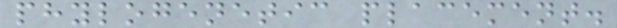phylogenetic placement.
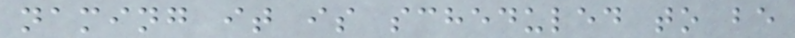naming it is scheduled to be
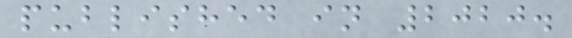published in 2020.
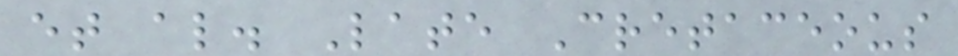et al. Late Cretaceous
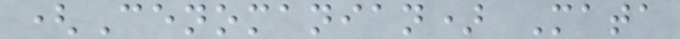(Cenomanian) Mata
